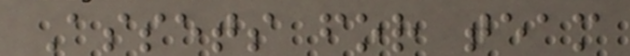Assets for team
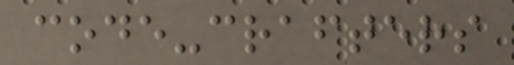code-crafters
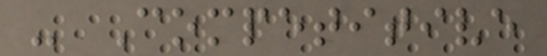- Competitive
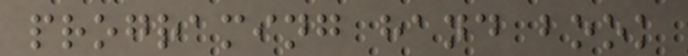programing hand book
